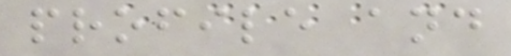profile and
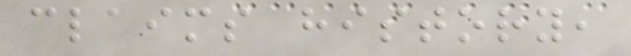claims history,
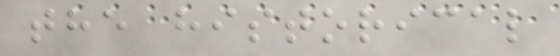the historical
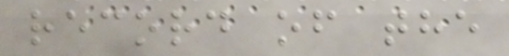record of the
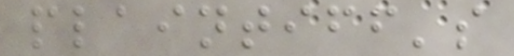plaintiff's
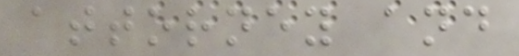attorney and
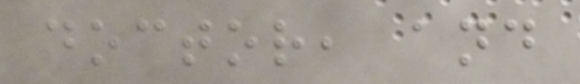doctor, and
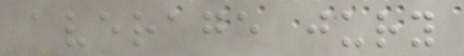average jury
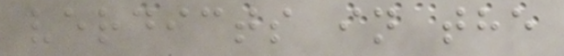verdicts in the
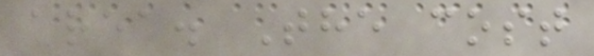area. The cost
